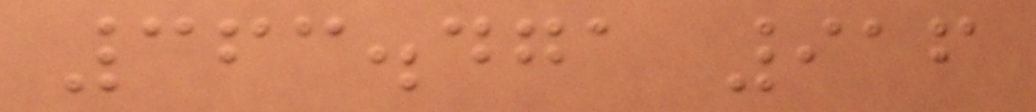363.471 916
